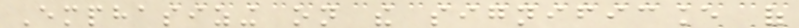Emphasizing on the significance of
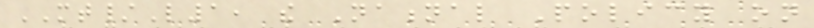MT/L1, the National Policy on
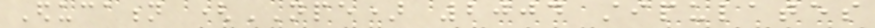Education (NPE) 2004 stipulates
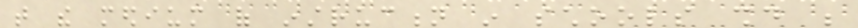that the medium of instruction in schools should be
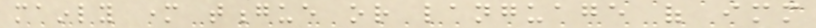mainly mother tongue or language of immediate
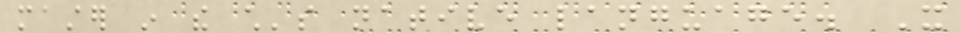master in the child's native language. It
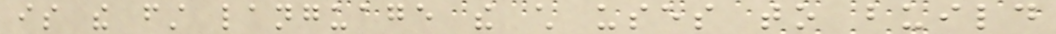is the first language the child uses to build
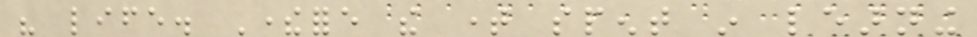his life. Therefore the time spent in learning
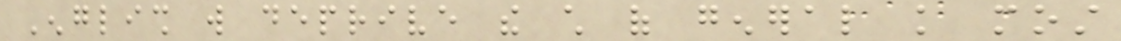English will deprive the child of general knowledge most
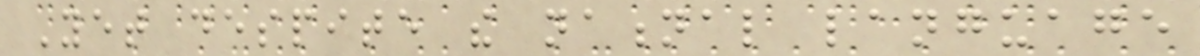Yet despite the national language
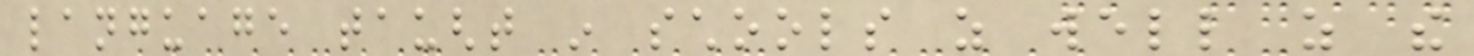language taught in schools as well as the
